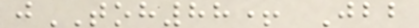jTOH88+ Jbb
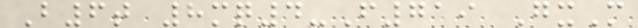B6t 8mq4-F719 GxM
